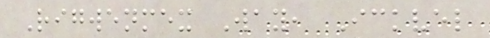Rigwenmex Way, Ickvel
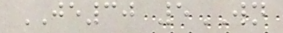JE30 5WN
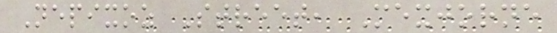Nepixoz Street, Mexjorne
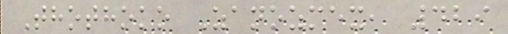Thothoko Zanozmex, 429
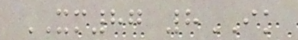XM87 8IK
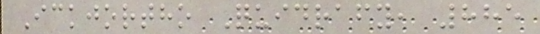Ickjortho Quidrafy, 885
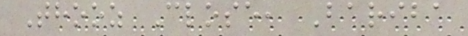Thooz Close, Bariba
